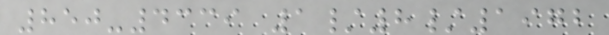850-4339 1/8/1972
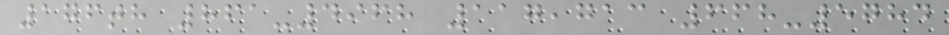176th 861-4968 117,713 668-5784
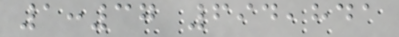1:37 694,841
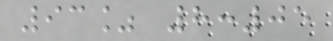93% 8:05
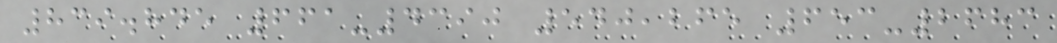839.845 661-4390 540,265 653-2683
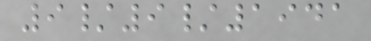9/9/1941
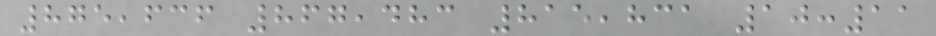875,636 867,483 815,831 10:11
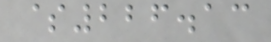$226.13
